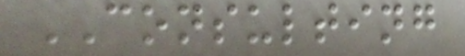CONSULTING
